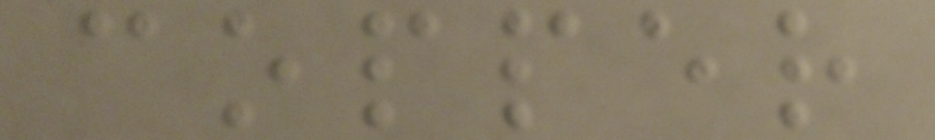copper
